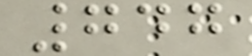747
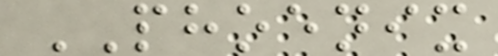PHOENIX
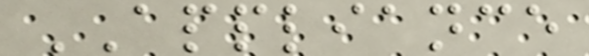APPLIANCE
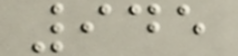945
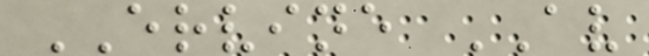ERVINE AV
